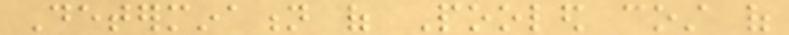Determination of Pooled cost of
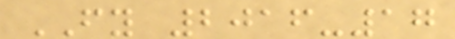FY 2016-17
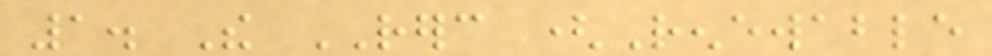1. The RERC (Renewable
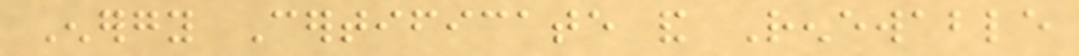Energy Certificate and Renewable
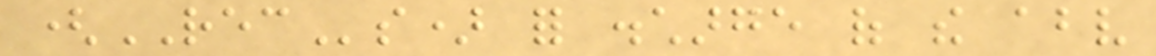(RECs) for discharge of the above
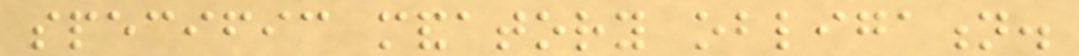specific mandatory obligation.
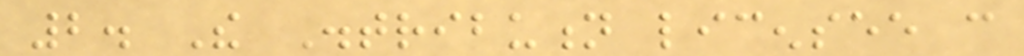2. The Distribution licensee can
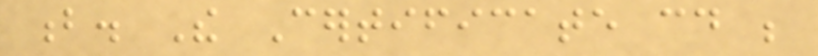b. The Certificate could be
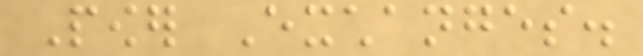Power Exchanges.
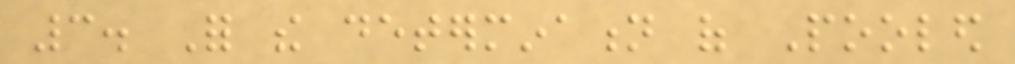3. For the determination of Pooled
